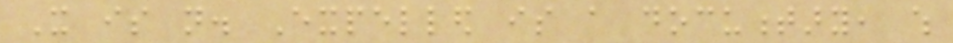It is not. Expelled is a documentary, which
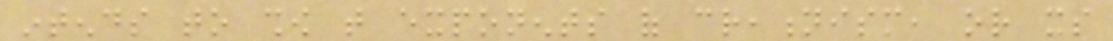intends to show that exponents of creationism, or its
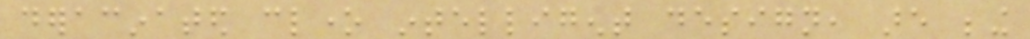deracinated clone intelligent design, are being
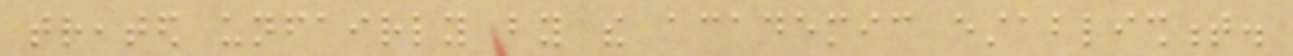treated unfairly by the academic establishment.
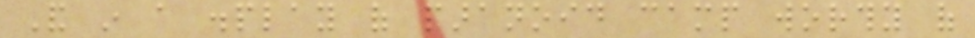And in a display of paranoid camp worthy of
